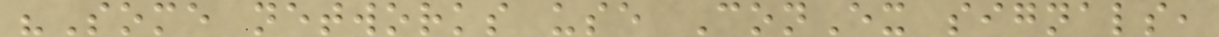"Some networks use ConEx signals,
